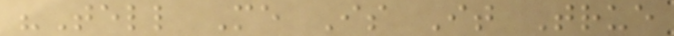"Tell Me Is It True
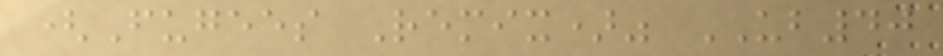(Fugees Remix)" UB40
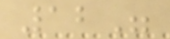12"
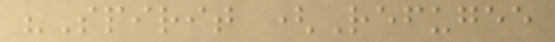"Spirit (Refugee
